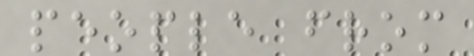people from
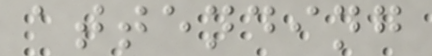attending
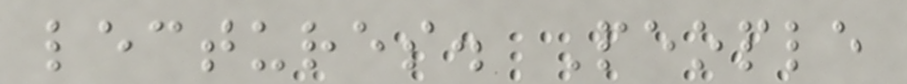lectures. People
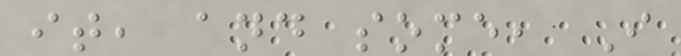it, and some, I
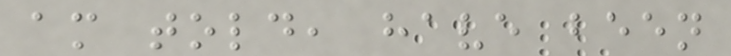am told, have been
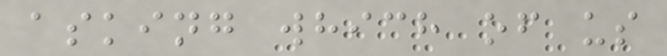asking which of us
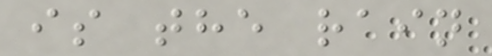is the rain
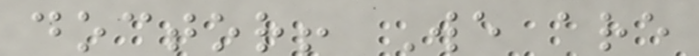doctor! We are
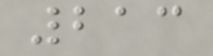213
